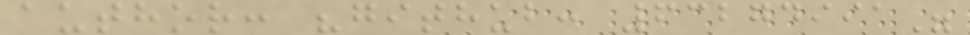author: "github: 63274991"
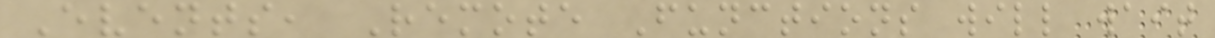Events, Remote Functions will wait
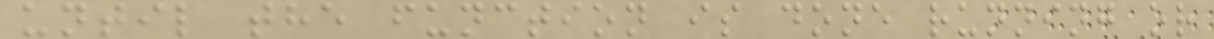until the function is done running or
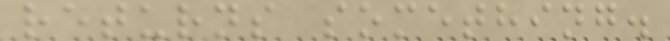returns something.
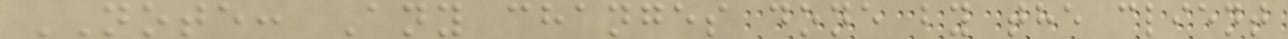NOTE: Any changes done by the client
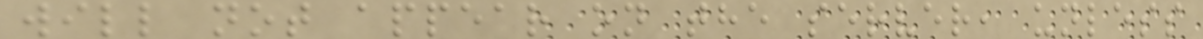will not appear on the server, unless
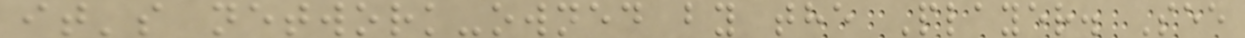it's network-owned by the Player. See
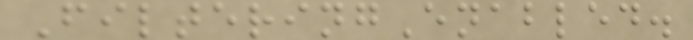FilteringEnabled.
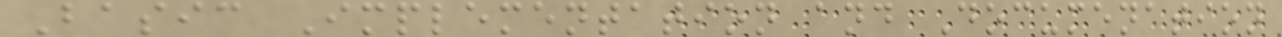Basic Implementation and Documenation
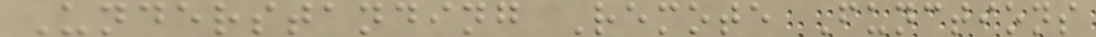Understanding Remote Functions
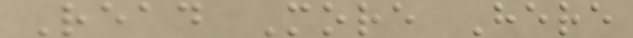Read More Here
